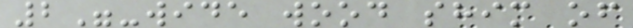2"-wide wood shim of
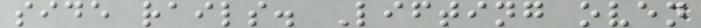side rails. Lifting oven
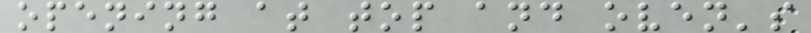opening at top and oven's
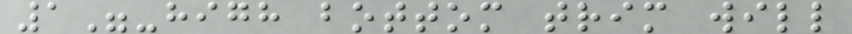1"-high bottom trim will
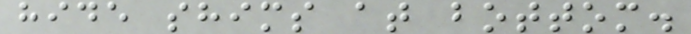hide shims at bottom.
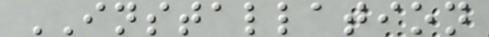INSTALLATION
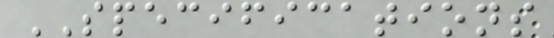SPECIFICATIONS
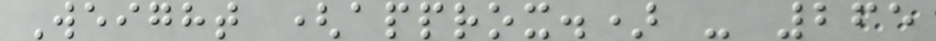Weight (approx.) - 265
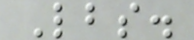Lbs.
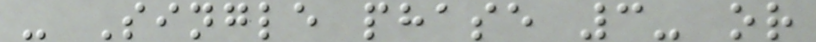- Single phase 3- or
